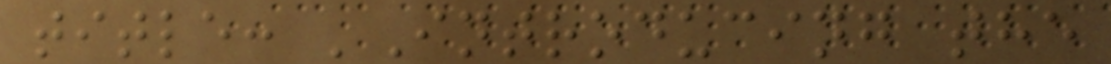title: 'Introducing the
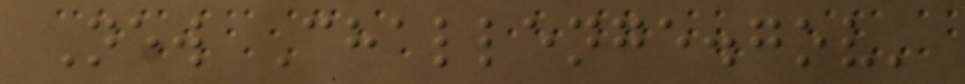New Challenge.gov'
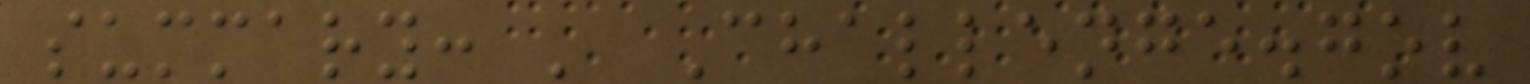summary: ' Challenge.gov
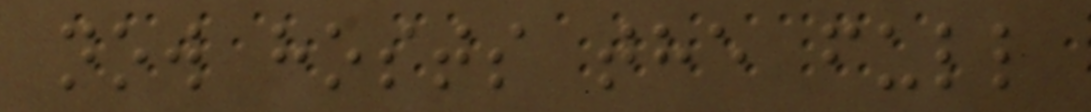now hosts the full
